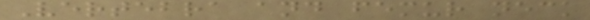Vertebra and femur neck
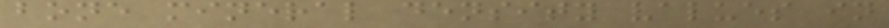bone mineral density values in
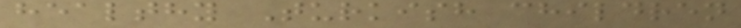healthy Turkish children
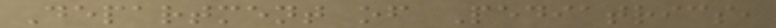Department of Pediatrics,
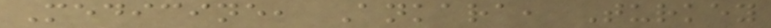Medicine, Ankara, Turkey
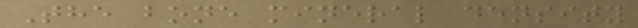The bone mineral density
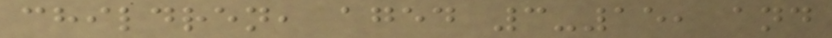children, aged 3-15, and
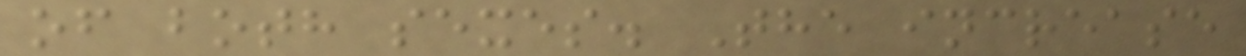of both sexes. The increase
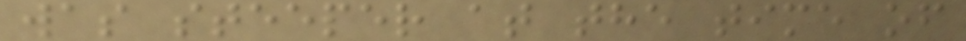was steeper at the time of
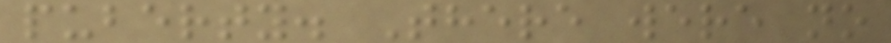puberty. There were no
